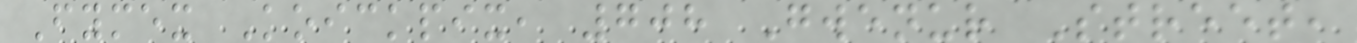Fymex Koickpix, 708 Gwenur Street,
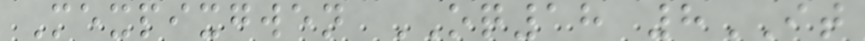Mexpixgwen OQ18 8IT
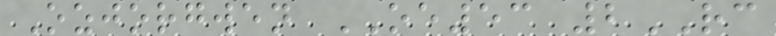Ozjorgwen OE53 2RC
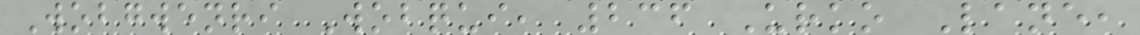Wobgwenri Wobqui, 236 Urko Lane,
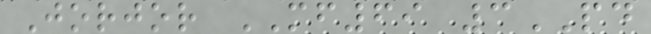Jorjor MF69 3PD
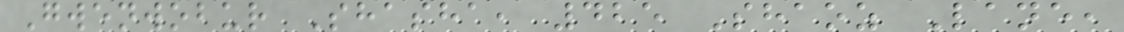Gwenwobur Shasha, 425 Shaoz Lane,
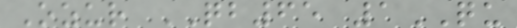Ozur QB65 1QU
